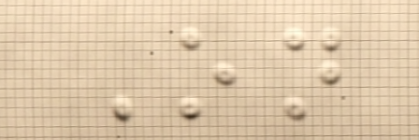On
